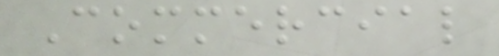Commercial
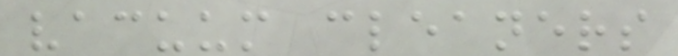vacuum cleaners
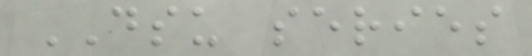DSU series
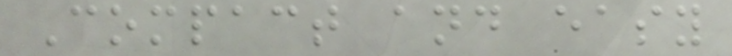Compact and easy
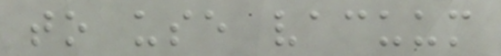to use vacuum
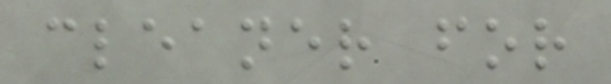cleaner for
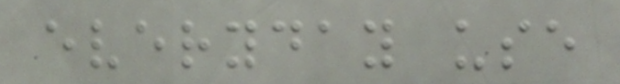everyday use
